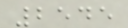2545
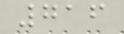716
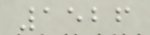1526
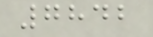7842
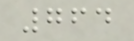764
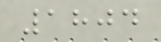1804
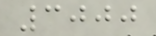3000
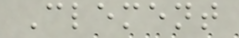Clement
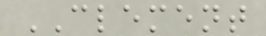CLEMENT
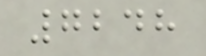7248
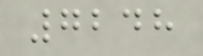7248
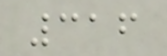316
